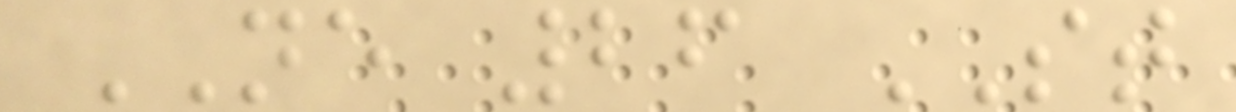NE 26 ST
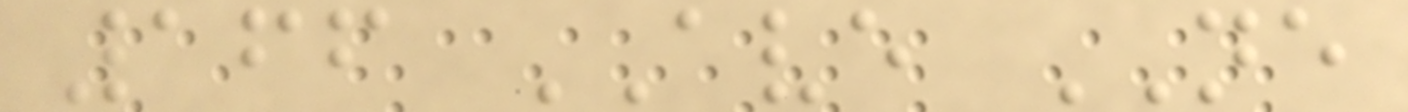166 AVE NE
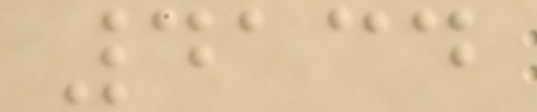4134
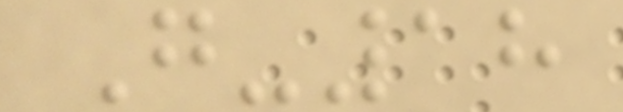G-18
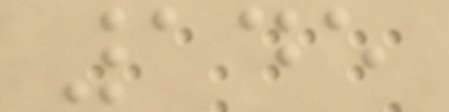145
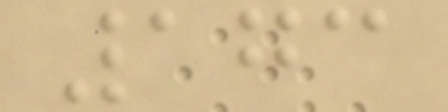173
